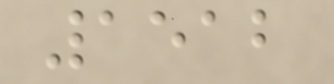1512
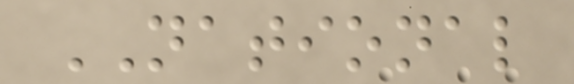NATIONAL
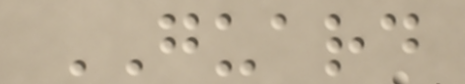GUARD
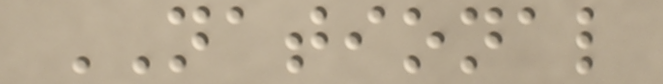NATIONAL
